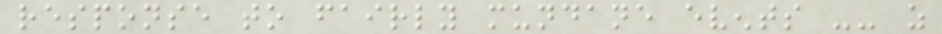response to fairly mundane events -- as
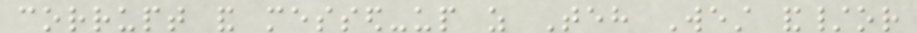corrupt and messed-up as Teh West and/or
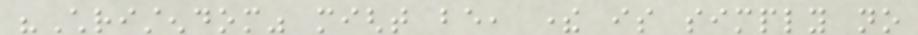"Christendom" might be, there is simply no
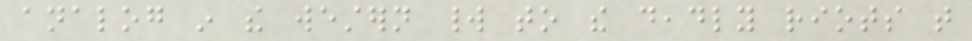analog in the western world to the deadly riots that
